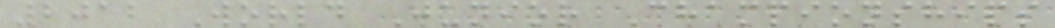2012 World Junior Championships
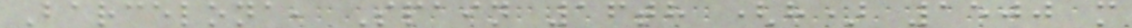Barcelona, Spain 16th (h) 1500 m
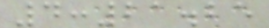4:21.25
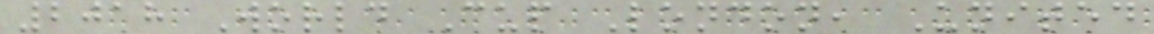2018 World Cup London, United
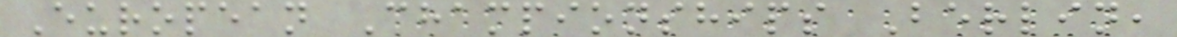European Championships Berlin,
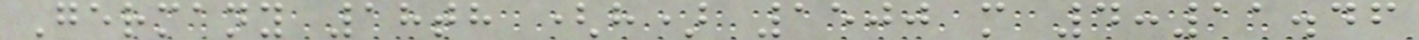Germany 18th (h) 1500 m 4:11.46
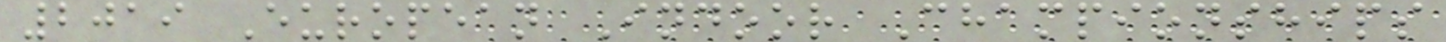2019 European Indoor Championships
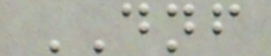DNF
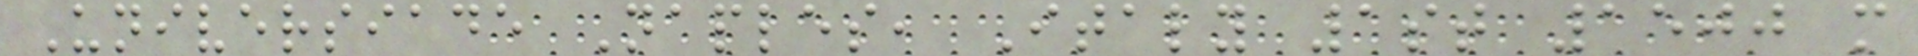Universiade Naples, Italy 1st 1500 m
